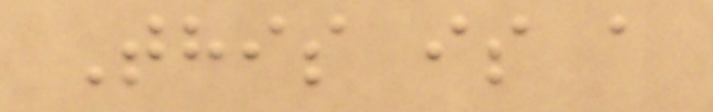This is a
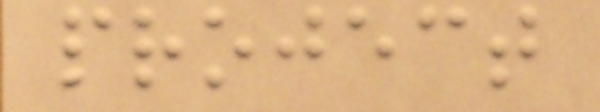project
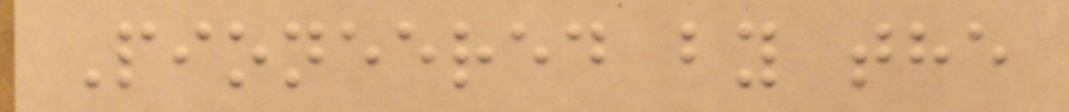Pioneered by the
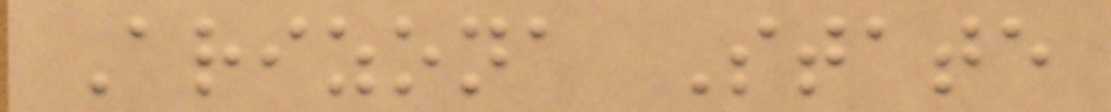Arizona State
